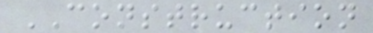CONSTRUCTION
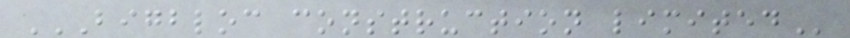BIGBLOC CONSTRUCTION LIMITED
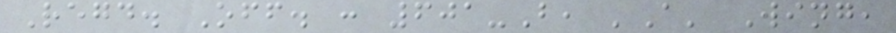Regd. Off. : 601-B, 'A' Wing,
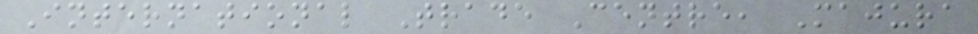International Trade Centre, Majura
